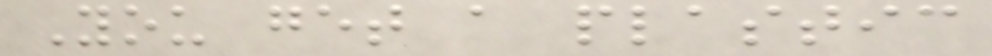You get a plastic
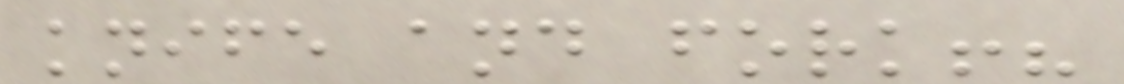knife and fork!?
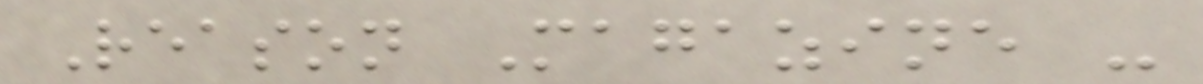Reason Magazine -
